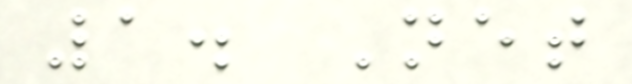1. Net
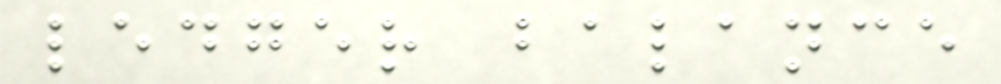ledger balance
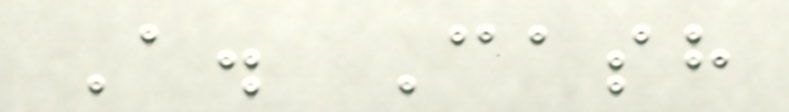A. Cash
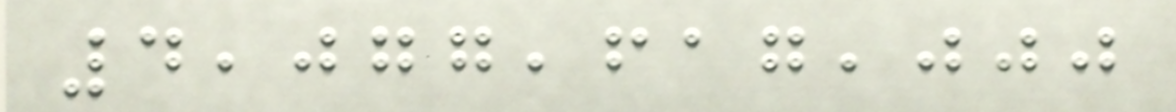4,077,617,000
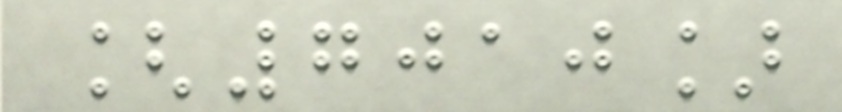[7010]
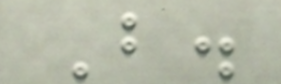B.
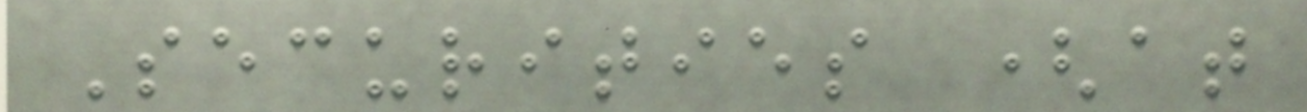Securities (at
